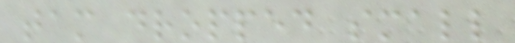tam dropped small
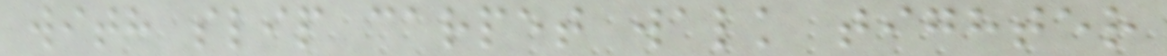with slip carpet walk tighter
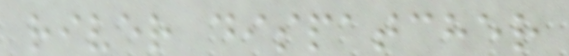river dispatcher
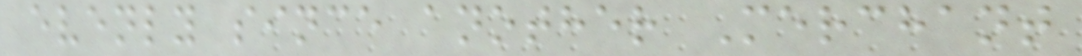evenly since another Merchant
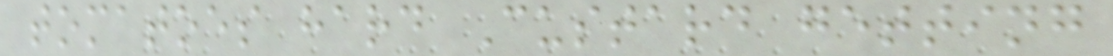tomatoes hard Custard getting
